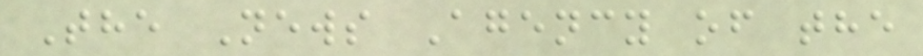The News Agency of the
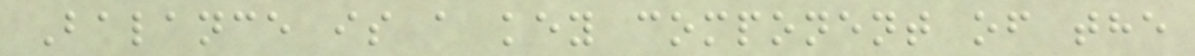Balance is a key component of the
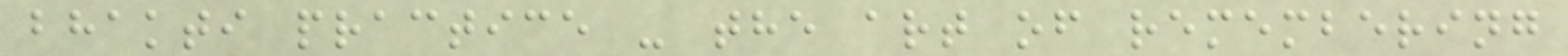bhakti practice - the art of remembering
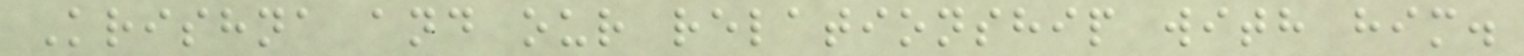Krishna and our relationship with him.
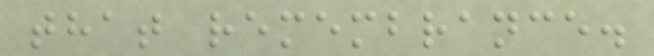that remembrance.
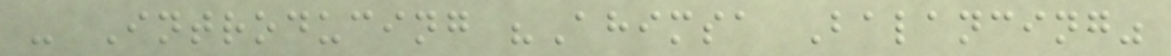- Introducing "Ahimsa Balancing"
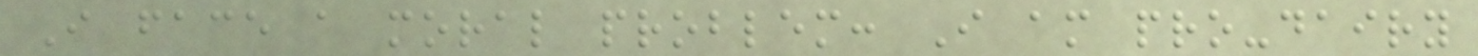I face a moral problem: I am pro-dairy
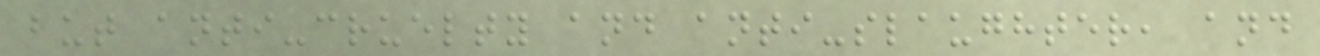but anti-cruelty and anti-slaughter, and
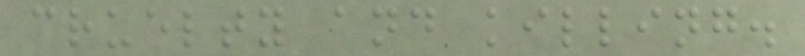cruelty and killing.
